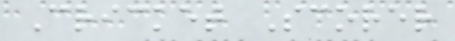Cricket Scorer
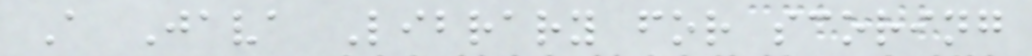A Java Library for scoring
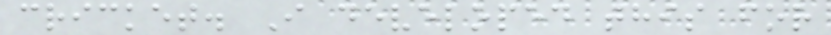cricket. I developed this for
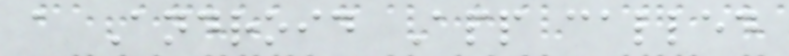a Android App called
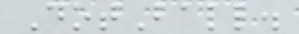DotBall.
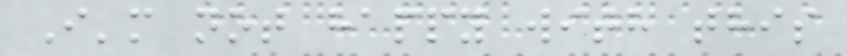I'm not happy with this
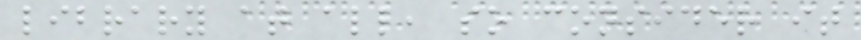library at all, so consider it
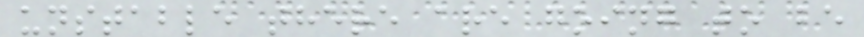unstable there are going to be
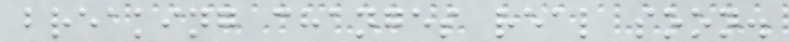breaking changes real soon.
